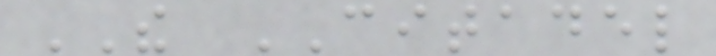THE CITADEL
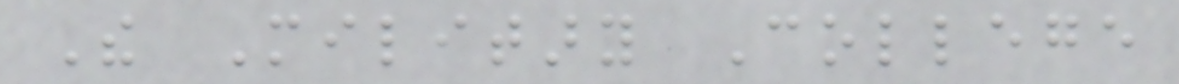The Military College
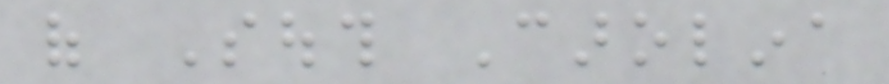of South Carolina
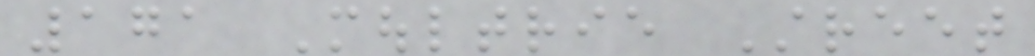171 Moultrie Street
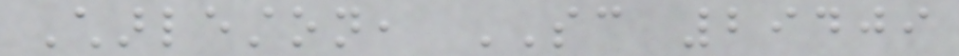Charleston, SC 29409
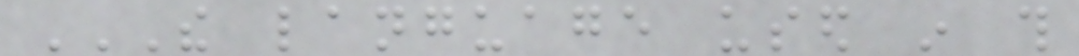THE LANGUAGE USED IN THIS
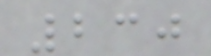230
